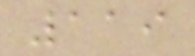119
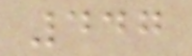447
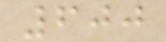600
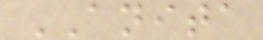ANITA
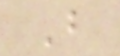B
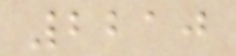2210
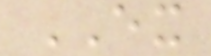EX
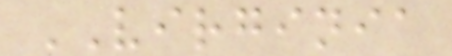VIRGINIA
